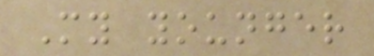My younger
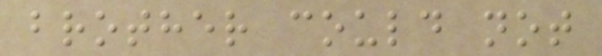brother could not
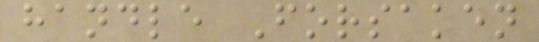handle Forsaken
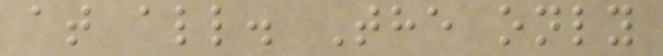at all. The only
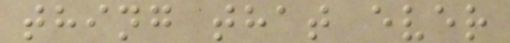thing that ever
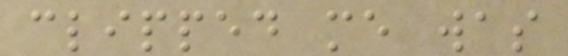clipped me was
